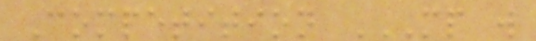Competition MP W
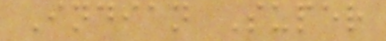Indian Super
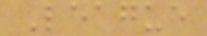League
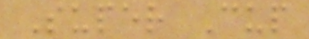Super Cup
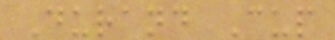Durand Cup
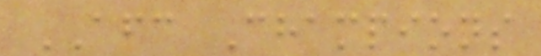AFC Champions
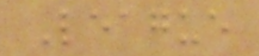League
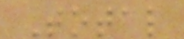Total
